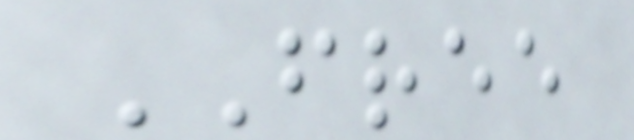FREE
